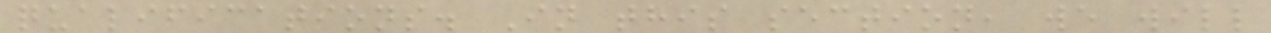qualifications. In this section, we will
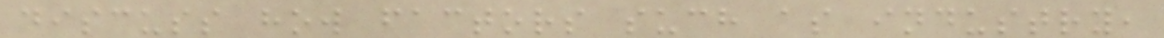discuss how factors such as industry,
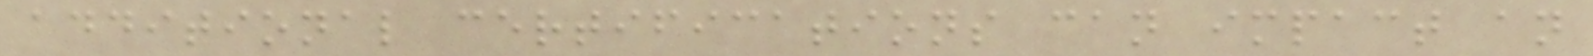additional certifications can impact an
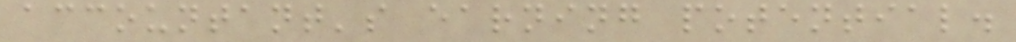accountant's earning potential.
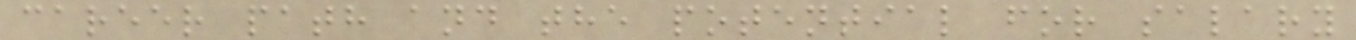career path and the potential for salary
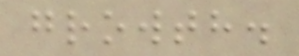growth.
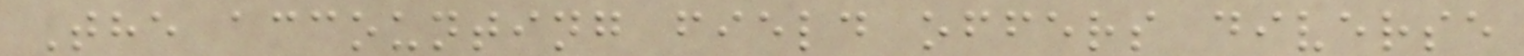The accounting field offers diverse
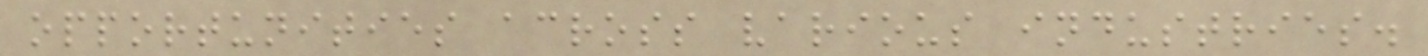opportunities across various industries.
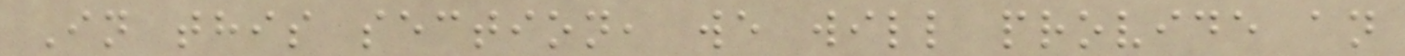In this section, we will provide an
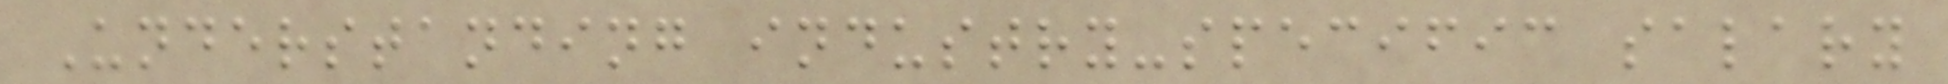Understanding industry-specific salary
